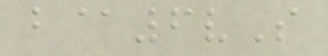b@6vS
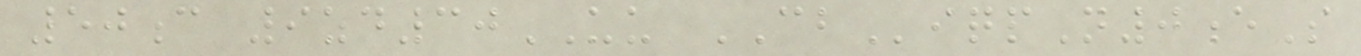50c 9zd30UU CBiqpN0eS
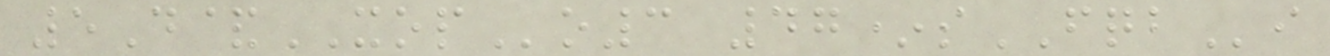5D&XOPo3 47*sFQBi
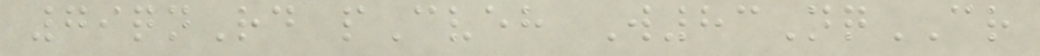79qnRd pCveh W83NqCR
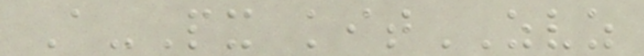A-Px kitZVZ
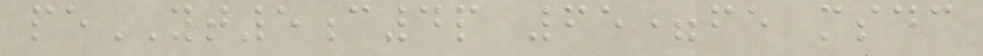peYT5c4p 65=fe msdc
